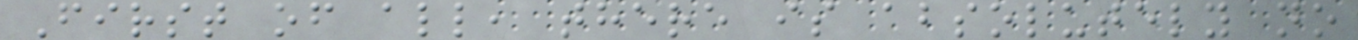First of all, there is absolutely no
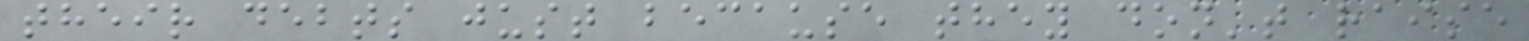their debts just because they don't raise
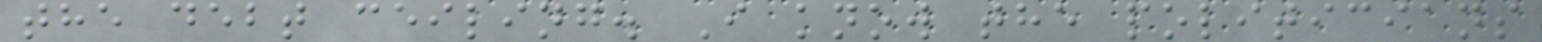the debt ceiling. I know the politicians
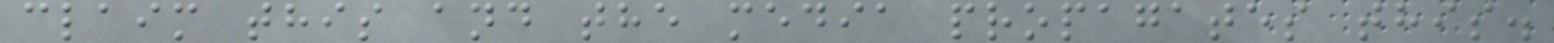claim this and the media propagates this.
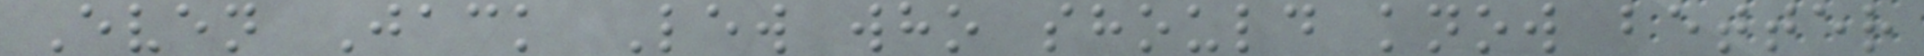Even Jack Lew who should know better
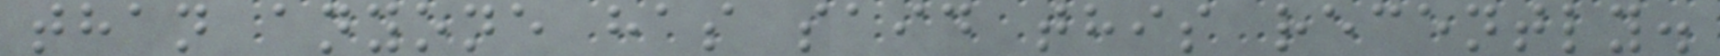than anyone has said this recently.
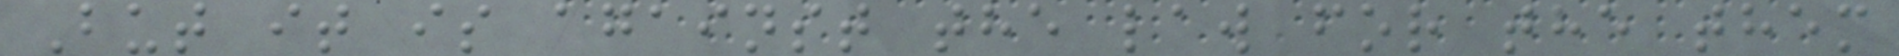But it is against the law for the them
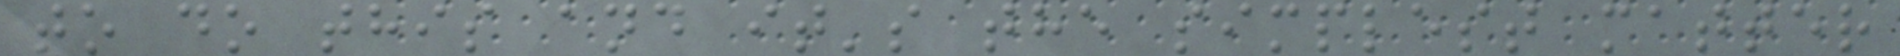to do this and it's the simplest matter
